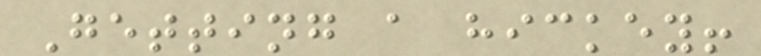Getting a hickey!
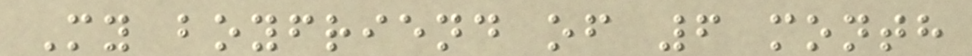My boyfriend of 6 month
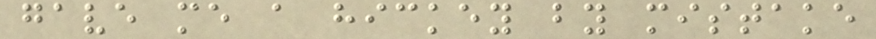gave me a hickey by mistake
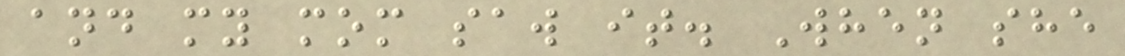and my mom saw it. When she
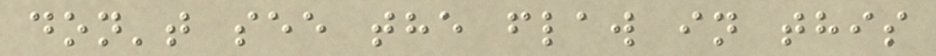don't see the flaw in this
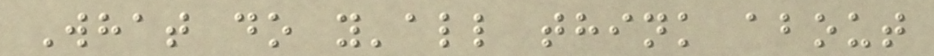What do y'all think about
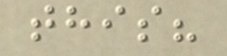this?
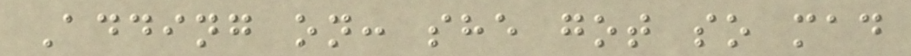Adding on: she got so mad
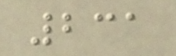231
